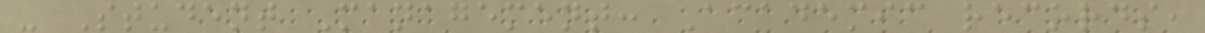- Student Management: Academic records,
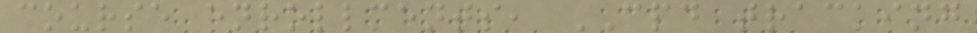course enrollments, CPD tracking
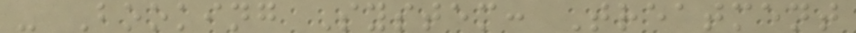- Booking System: Treatment
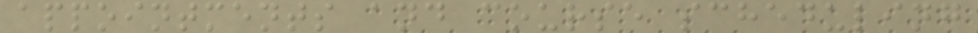appointments and course scheduling
